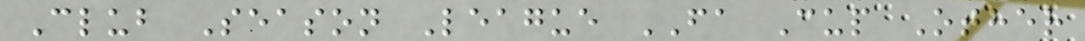Club Season League FA Cup Other
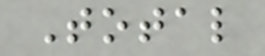Total
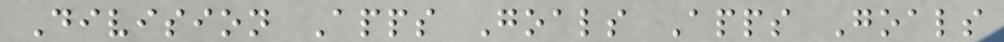Division Apps Goals Apps Goals
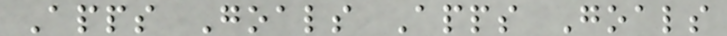Apps Goals Apps Goals
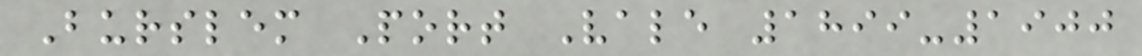Burslem Port Vale 1899-1900
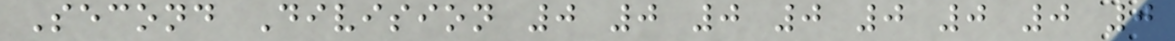Second Division 0 0 0 0 0 0 0 0
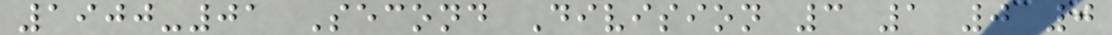1900-01 Second Division 3 1 0 0
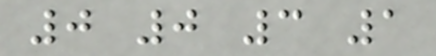0 0 3 1
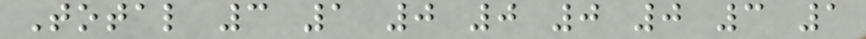Total 3 1 0 0 0 0 3 1
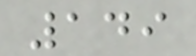149
